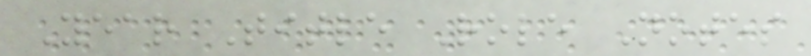Year Title Role Notes
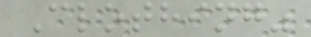Clothing"
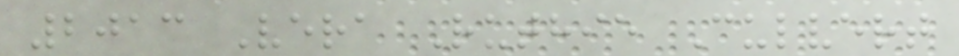2013 Vera Ruthie Culvert
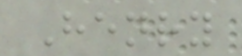Henry
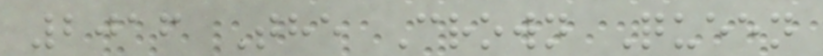2016 The Crown Queen
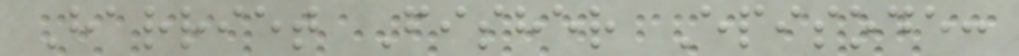Harriet Fisher Episode:
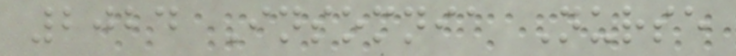2024 Insomnia Nurse
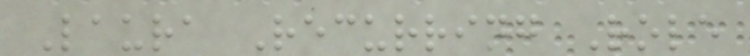Laura Recurring Role
